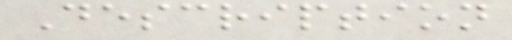Description
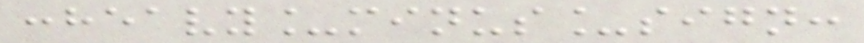:heavy_minus_sign:
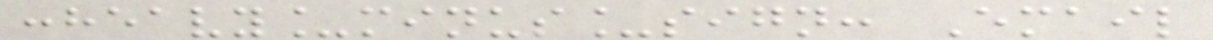:heavy_minus_sign: Email
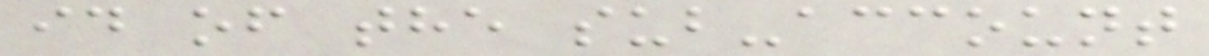id of the sub-account
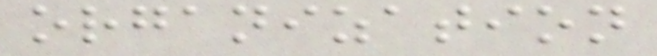organization
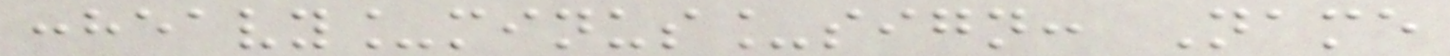:heavy_minus_sign: Name
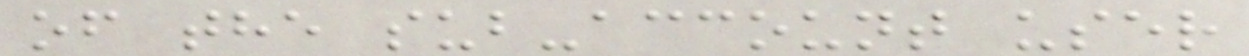of the sub-account user
